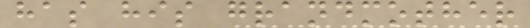has his grandmother
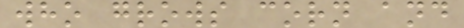who grows corn and
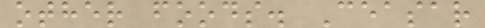other foods. Ceasar
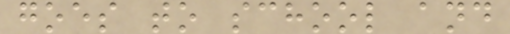goes to school and
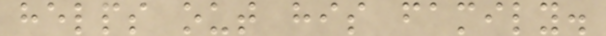helps out his family.
